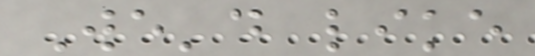We'd like
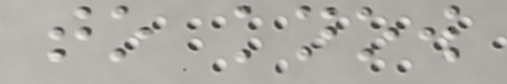to know
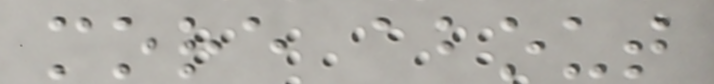more about
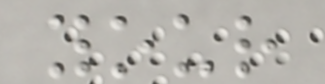your
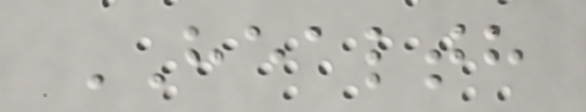HEALTH
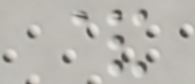&
